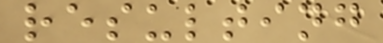resulting
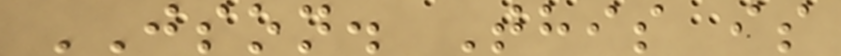JSON. This is
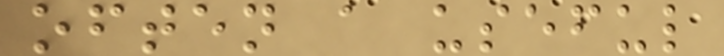often a useful
